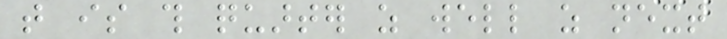that is this quarter as well as next
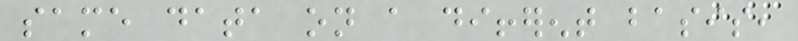same data on a different basis,
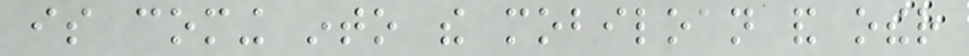is coming into the mobiloan and other
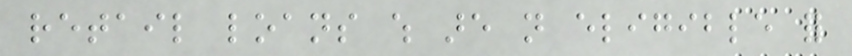retail loans which are not eligible for
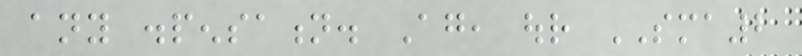any dispensation. Again, our SMA2
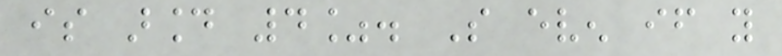is around 4%. So even if you
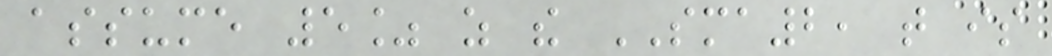assume 5% as the SMA2, that is
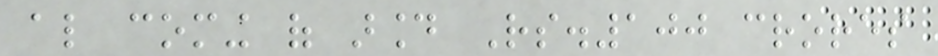also coming of around Rs.100 crores
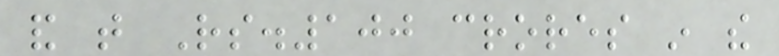and that Rs.100 crores in the
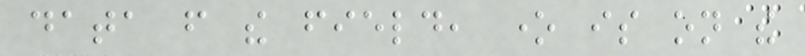data from the field, one is on the
